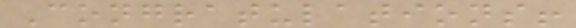Congratulations!
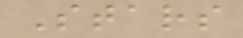Stars
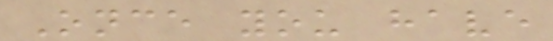Once you have
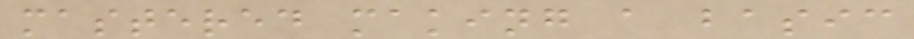mastered making a basic
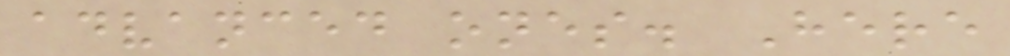advanced ones. Here
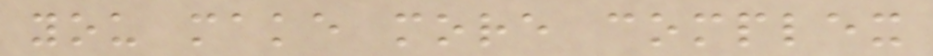you make more complex
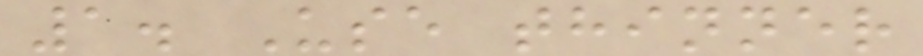1. Use thinner
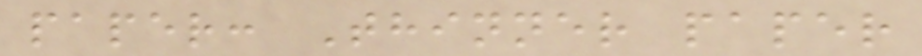paper: Thinner paper
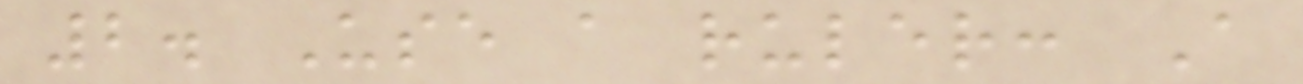2. Use a ruler: A
